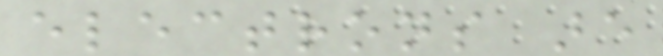electrons are
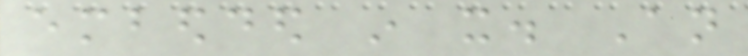embedded in it. An
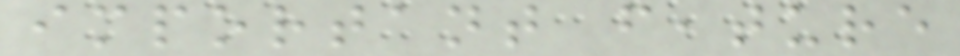important feature
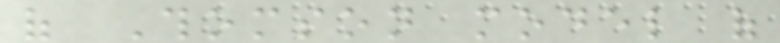of Thomson model of
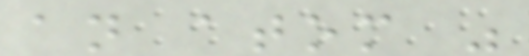an atom was
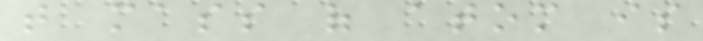that mass of atom is
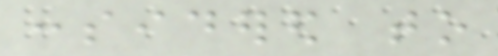considered to
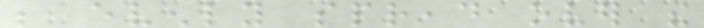be evenly spread over the
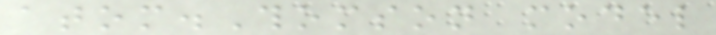atom.Thomson model
